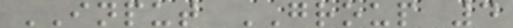INPUT GROUP 4
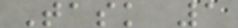Task 1
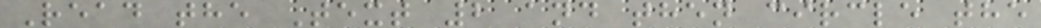Read the Text 2 and then circle the
